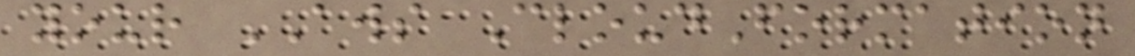your AWS CloudFormation
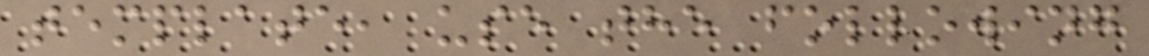template, use the following
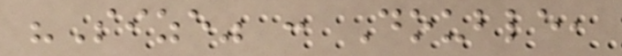"Size" : Double,
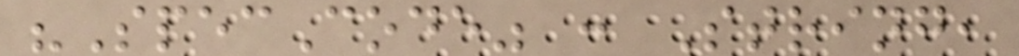"SpecCode" : String,
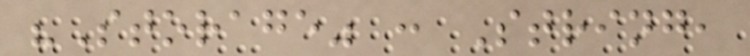"Storage" : String,
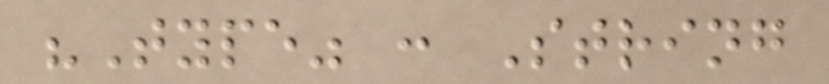"Type" : String
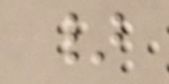}
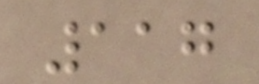117
